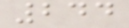244
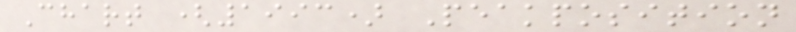Chart (1993) Peakposition
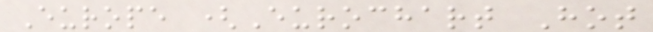Europe (Eurochart Hot
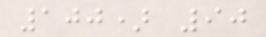100) 90
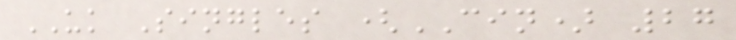UK Singles (CIN) 27
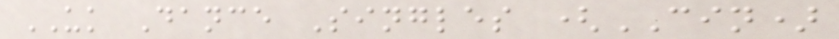UK Dance Singles (CIN)
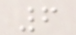6
